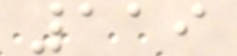119
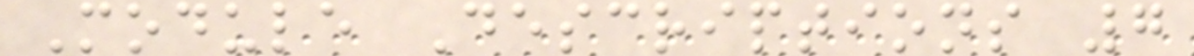Module Descriptions 7
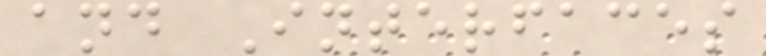and Interfaces
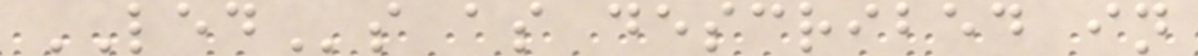LEDs as described in
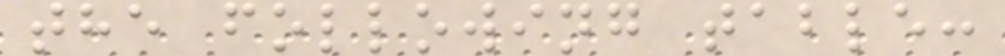the following table:
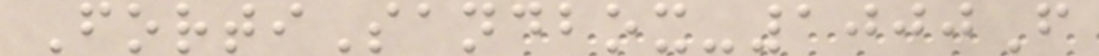FortiSandbox-1000F
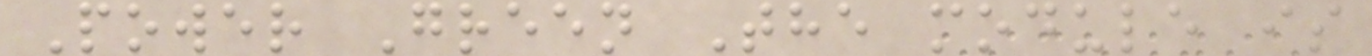Power Green The module is
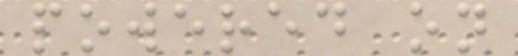powered on
